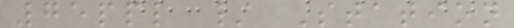75ppl / Station
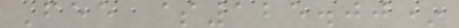Fee $125.00*
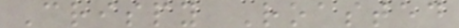Crispy Roasted
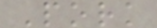Pork
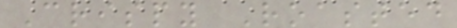Crispy Roasted
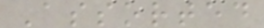Assorted
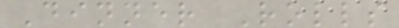Dinner Rolls
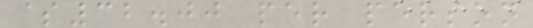$32.00 per person
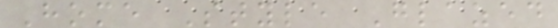Home Style Glazed
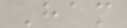Ham
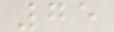75
